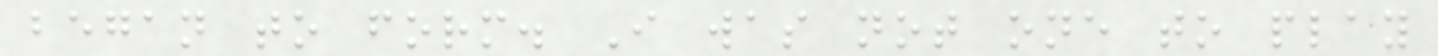began to form. I was not one to play
